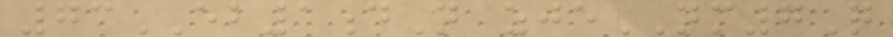73EB1dN zjeNM7Q
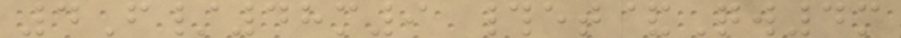4F/48m9 #et&Qw4m
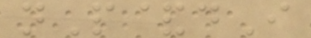nP&dI
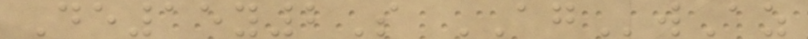De15y2S AGwAz
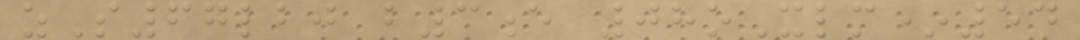zS67lbj b3e 08oXlm*54
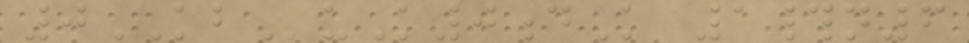0KBuK0dK 1#n6
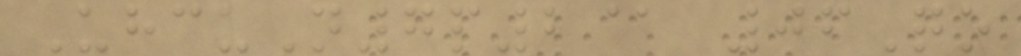UhcuN7p2@ 06Qo
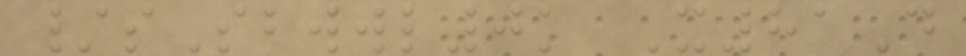/sSbwwl0k X81D
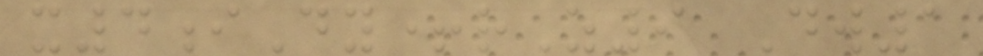x4iDy+rZ9 Dw1
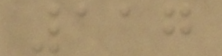117
